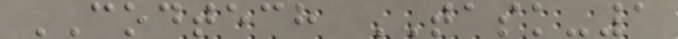CODTECH TASK-1
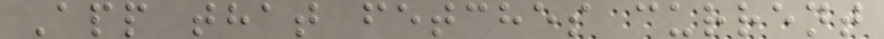App that fetches current
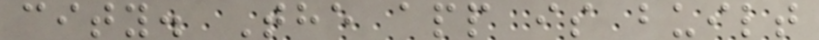city. The app is built
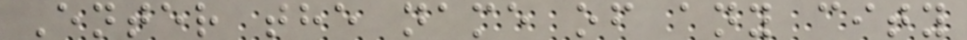Enter the name of any city
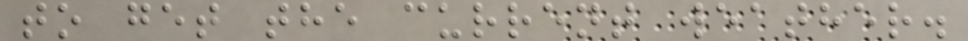to get the current weather.
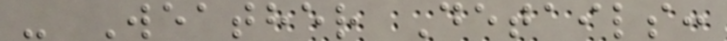- Weather Details:
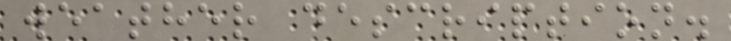weather description.
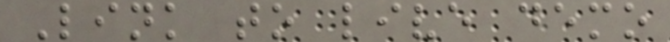Link to live demo
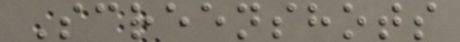Screenshots
